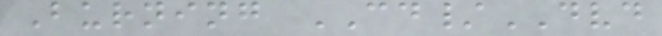Burning CD/DVD
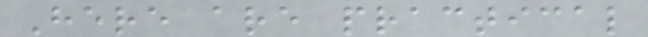Here are practical
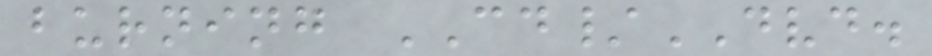burning CD/DVD.
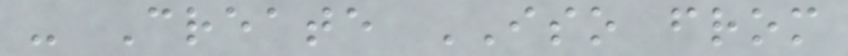- Create ISO from
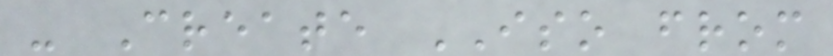- Create ISO from
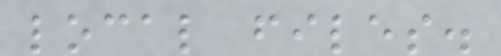local files.
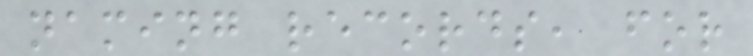naming records, for
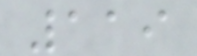119
